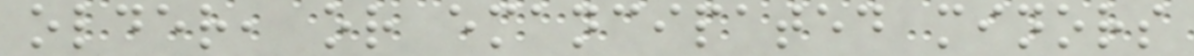older, or emancipated minors
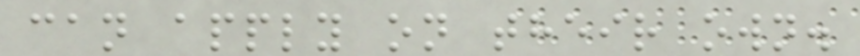can apply on their own.
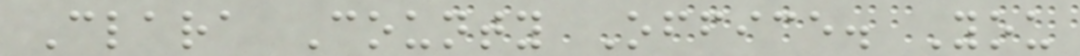Clara County Office. You
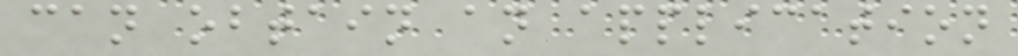can obtain an application
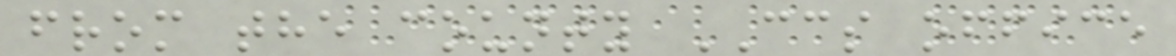from the county CCS office
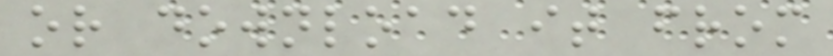or download it from
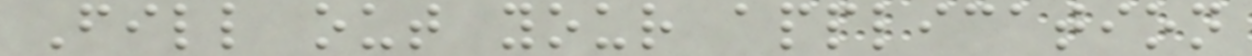Fill out your application
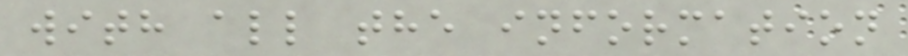with all the information
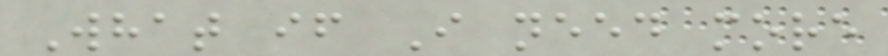What if I need more
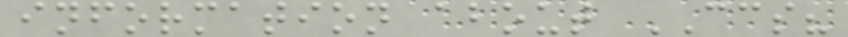information about CCS?
